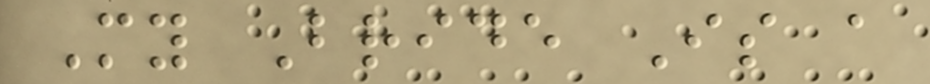My Bride Is a
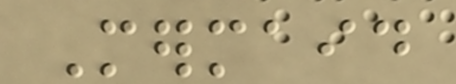Mermaid
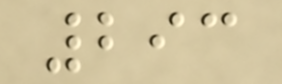293
